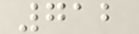712
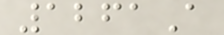1261A
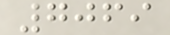7069
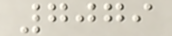7079
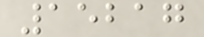15217
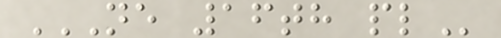NE 16TH PL
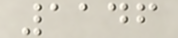1146
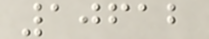10612
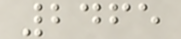2465
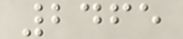2465
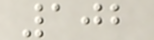102
